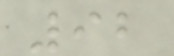92
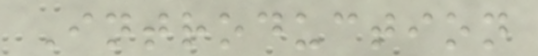Introduction
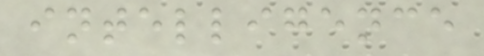intelligence
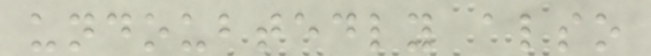undoubtedly also
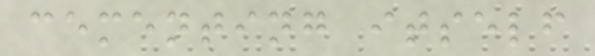cementing itself
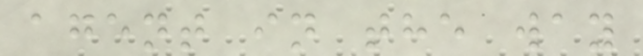agent in the way
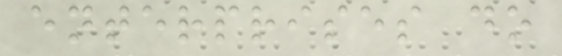enterprises do
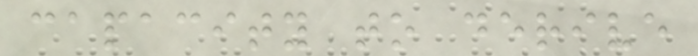capacity to derive
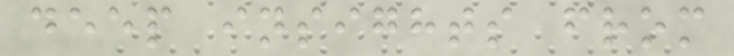deep insights from
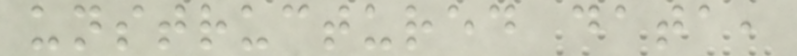unstructured data,
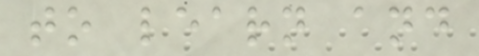to learn and
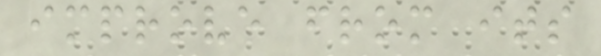improve from its
